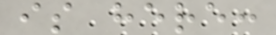is here:
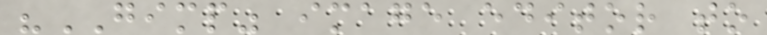"GIMP" image editor to
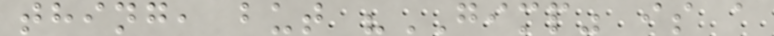thing, but "GIMP" is a
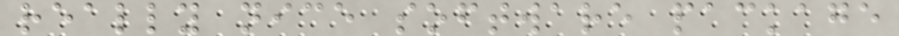really nice software package
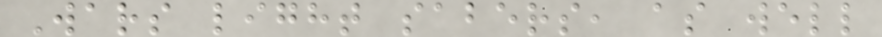Wars light sabers, as well
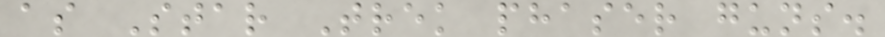as Star Trek phaser guns.
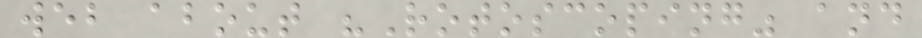web about "Rotoscoping" and
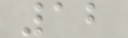12
